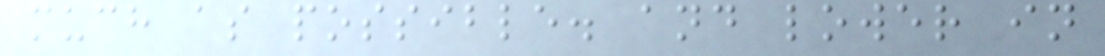much as possible. and lower in
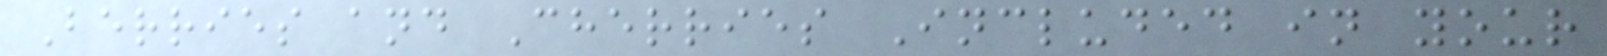Berries and Cherries Included in your
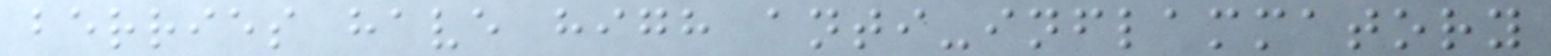berries have high anti-inflammatory
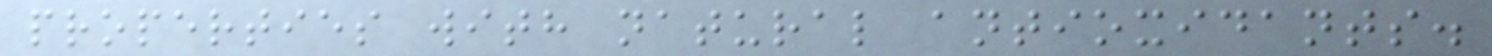properties with natural antioxidants.
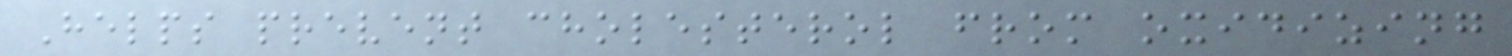Helps prevent cholesterol from oxidizing
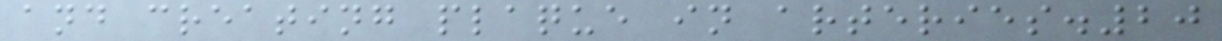and creating plaque in arteries.20
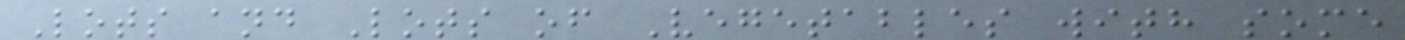Lots and Lots of Vegetables with some
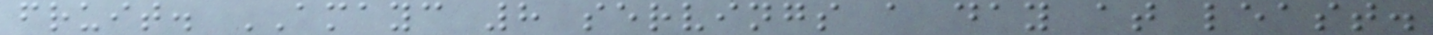fruit. AMAYC 8 servings a day at least.
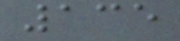135
